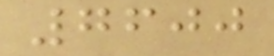7600
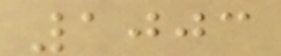1003
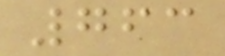763
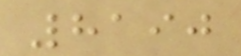8190
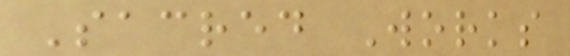Sacred Works
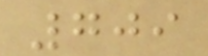709
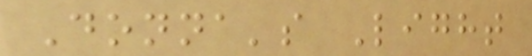Donna's Light
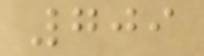709
